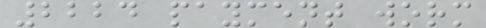2224 payment worm
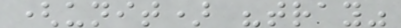(unit) "tray"
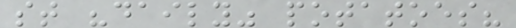st "daily" potatoes?
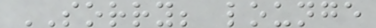SORRY; lounge
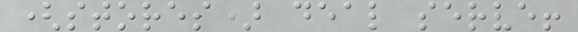(stores) deal serve!
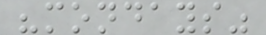"mondays"
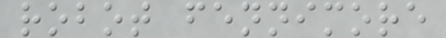robot fennimore
